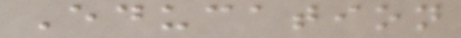Education
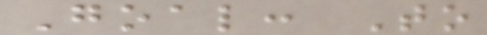Goal: To
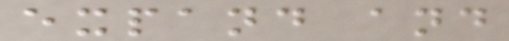expand and
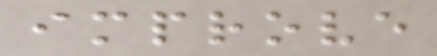improve
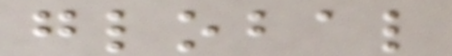global
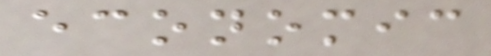economic
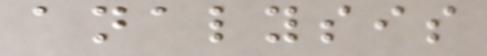analysis
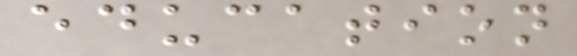education
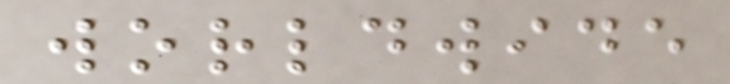worldwide
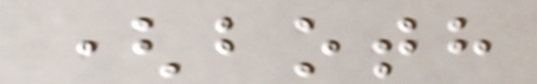(both
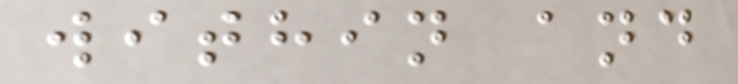within and
